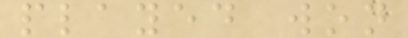played won
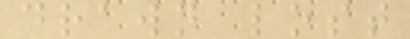drawn lost
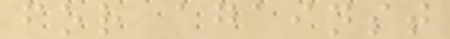for against
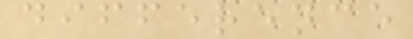difference
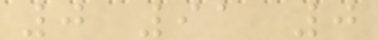0 91 0
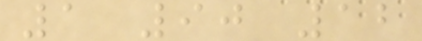1 90 12
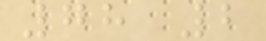78 2
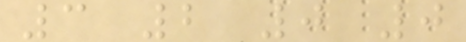3 2 0 0
